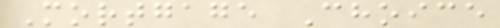Mortgage Choice
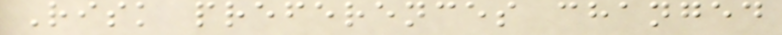Risk preferences changed
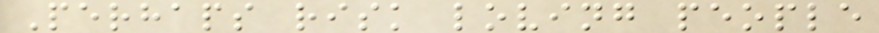Perhaps risk loving people
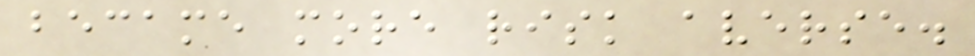became more risk averse.
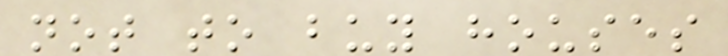not to buy houses
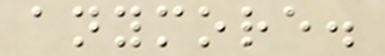anymore.
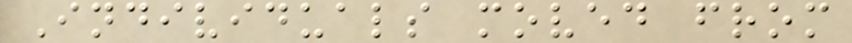Individuals moved from
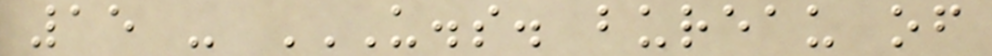15 - U.S. BUREAU OF
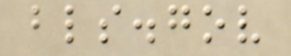bls.gov
